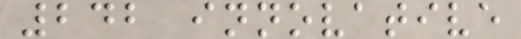242 innovative
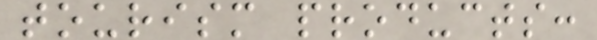tourism products:
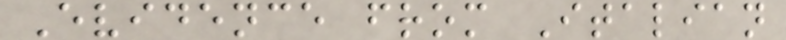Evidence from Italian
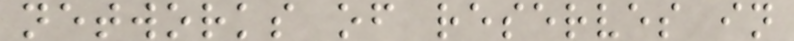networks of reserves in
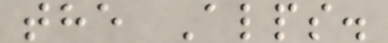the Alps.
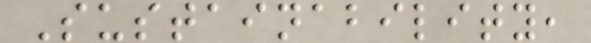Sustainability,
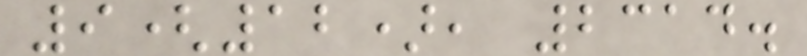9(12), 2314.
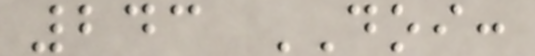243 DOI:
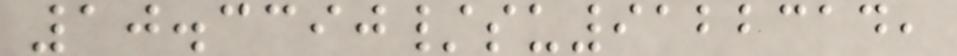10.3390/su9122314,
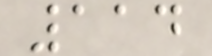114
